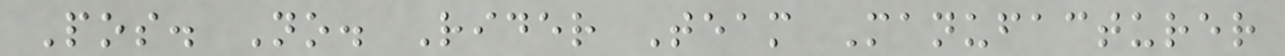Pos. No. Rider Team Manufacturer
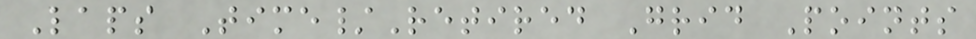Laps Time/Retired Grid Points
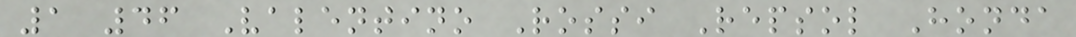1 46 Valentino Rossi Repsol Honda
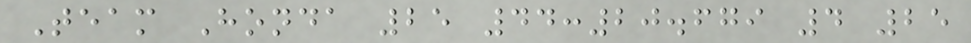Team Honda 25 44:20.679 4 25
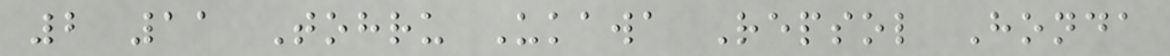2 11 Tohru Ukawa Repsol Honda
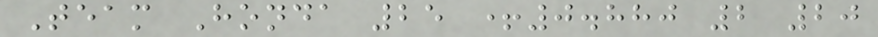Team Honda 25 +0.880 2 20
